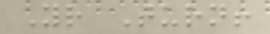Your Turn!
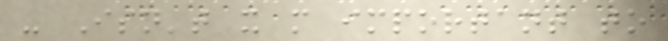- Isn't it more important to
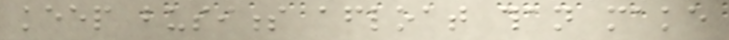keep business afloat than make
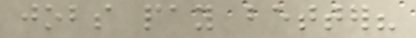jobs pay better?
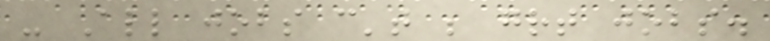- All jobs can't be great jobs.
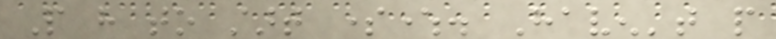People have to start somewhere. Haven't people
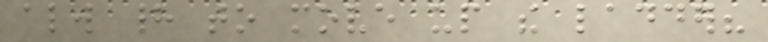always had to move up the ladder?
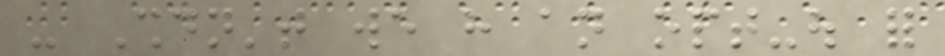- Shouldn't we have an opt-out for
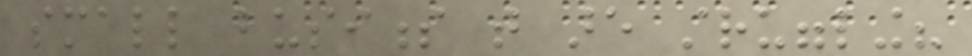small business that are struggling?
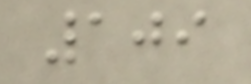109
